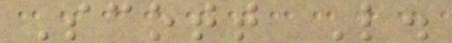Scott L.
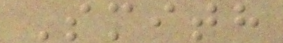Smith
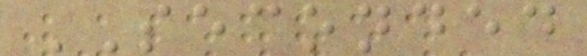SECONDED
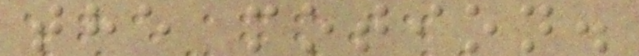the motion.
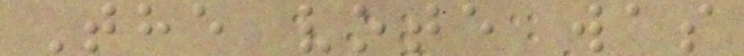The vote was
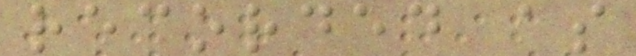recorded as
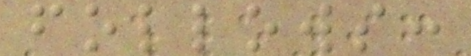follows:
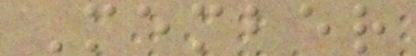Member
